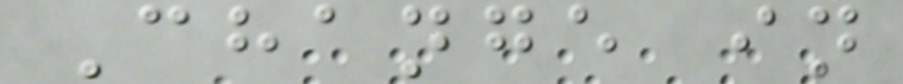Change in
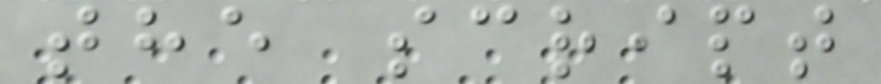the script
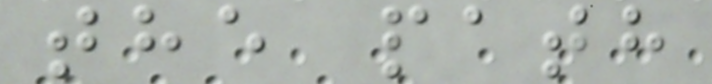the path
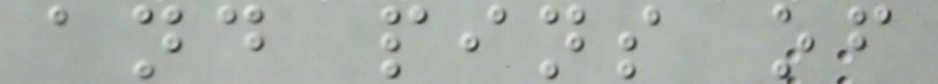and pins of
